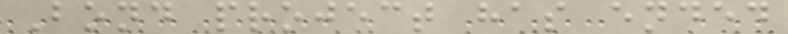Bond project has ended
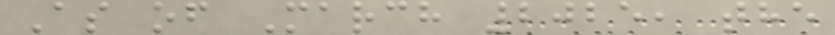As of March 2025, the
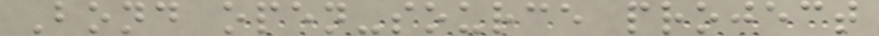Bond open-source project
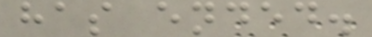has ended.
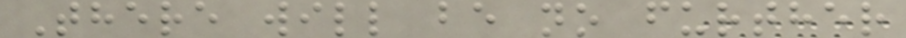There will be no further
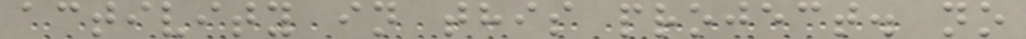activity in this project. no
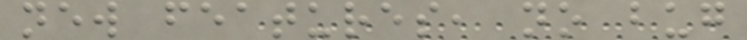new features, no bug
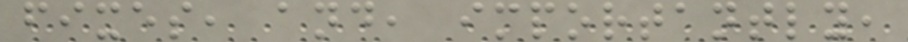fixes, and, importantly,
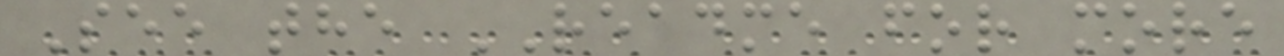See the README for more
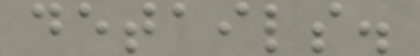details.
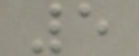5
